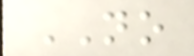NO
